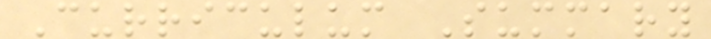Curriculum Summary
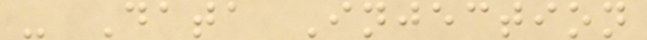- Data Injection
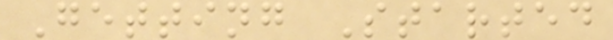Getting Started
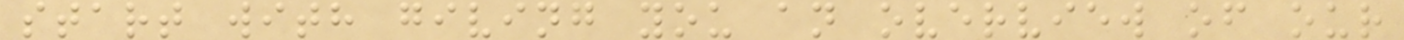start with giving you an overview of our
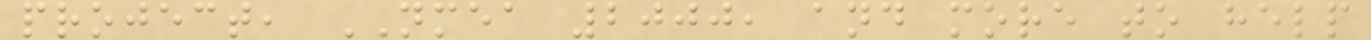project, NMEA 2000, and more to help
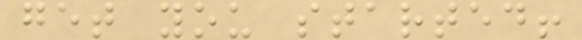get you started!
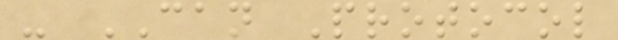- CAN Protocol
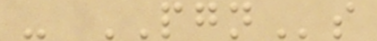- PGNs
